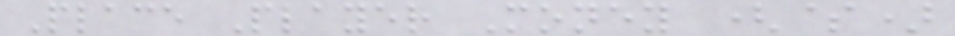Place Player Money ($)
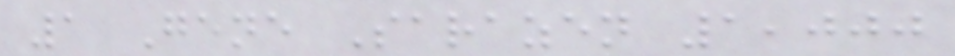1 Gene Sarazen 1,000
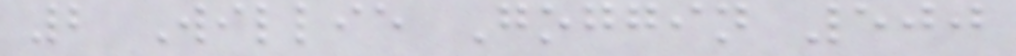2 Willie Goggin 500
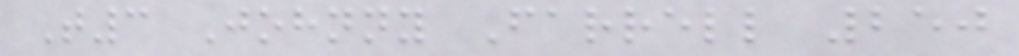T3 Johnny Farrell 250
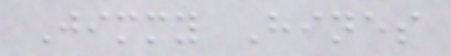Jimmy Hines
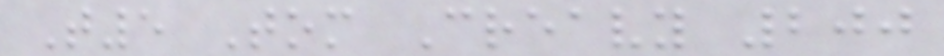T5 Tom Creavy 200
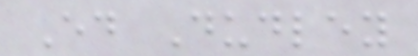Ed Dudley
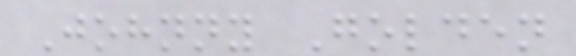Johnny Golden
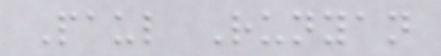Paul Runyan
